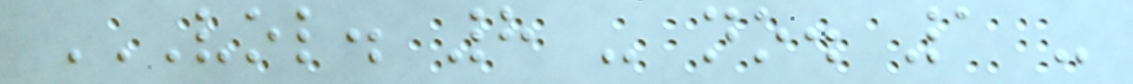VOL. 8 - NO. 1 -
